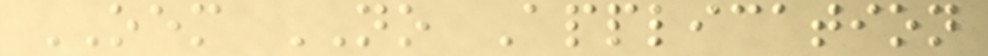OEM NO Application
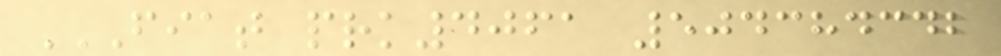FIAT PRK4061 504384342
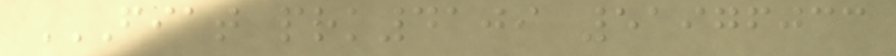FIAT PRK4109 51976033
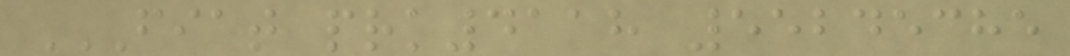FIAT PRK4118 55245385
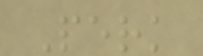Perk
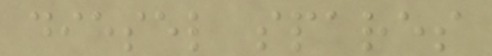diesel spares
